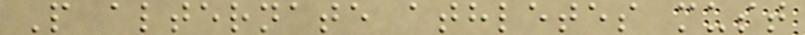P alternate athletes must
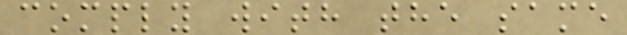comply with the same
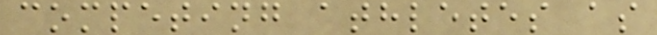competing athletes as
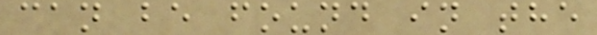can be found in the
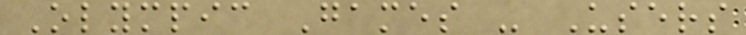Olympic Games - Users
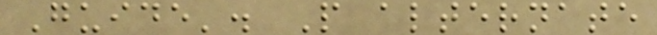Guide'. P alternate
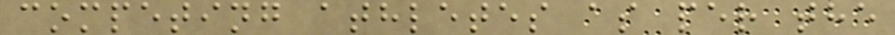competing athletes as per the
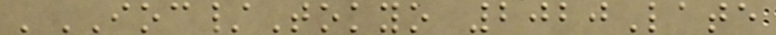'IOC/Tokyo 2020Late
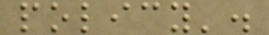policy'.
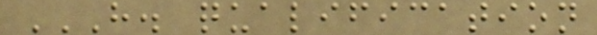H. QUALIFICATION
